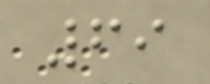69
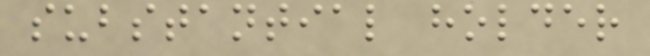substantial holder
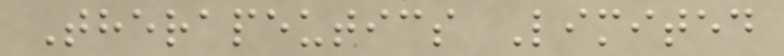Therapeutics Limited
